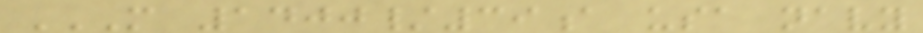M 1400/39A USA NAVY
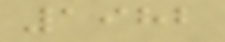1982
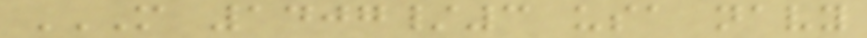M 1407/3 USA NAVY
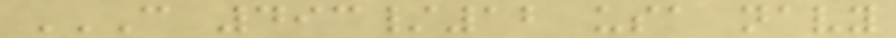C 493/12 USA NAVY
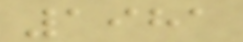1981
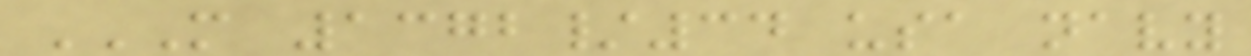M 1372/34 USA NAVY
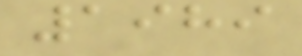1989
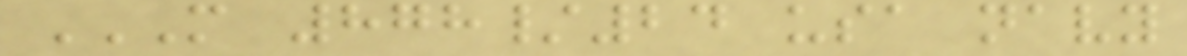M 878/24 USA NAVY
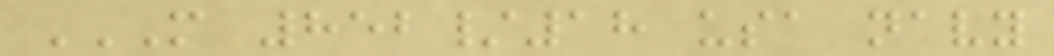M 852/18 USA NAVY
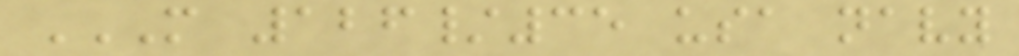M 126/35 USA NAVY
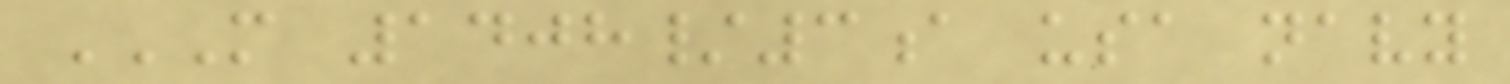M 1408/3A USA NAVY
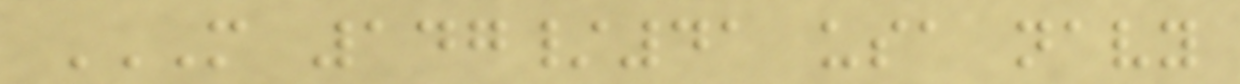M 147/41 USA NAVY
